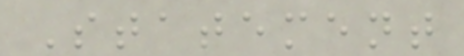Statement
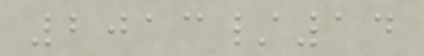2013/14
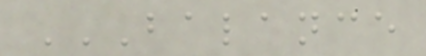BALANCE
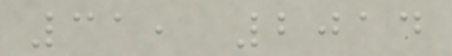31, 2014
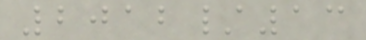2012/13
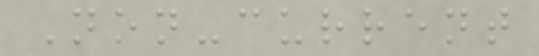Non-current
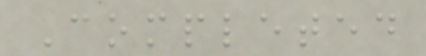Completed
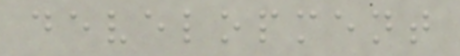development
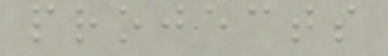projects
